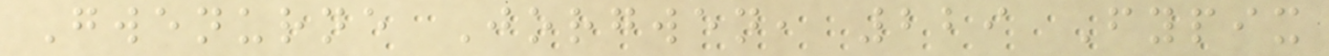Gwenurne Jorgwen, 229 Fypix
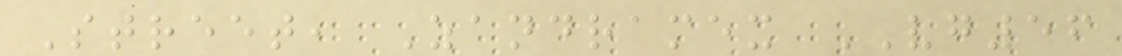Street, Zandramex VG56
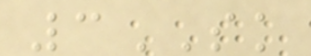3SK
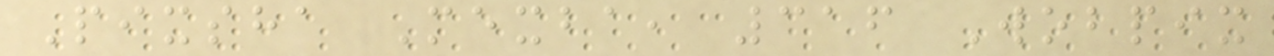Pixsha Mexba, 316 Wobpix
